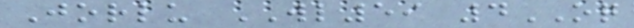Jorlu WL59 4OQ
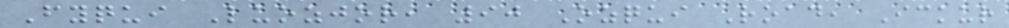Fyqui Luozjor, 90 Ozqui Road, Ickur
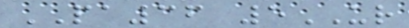PA36 5UR
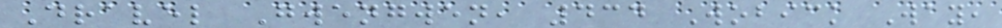Dravel Gwengwen, 434 Wobick Way,
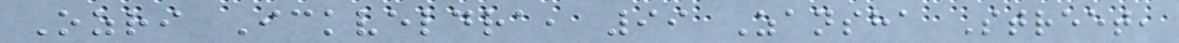Ozri Ickveldra, 99 Zansha Street,
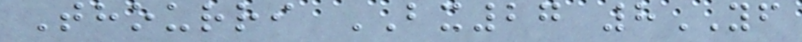Thourri BX27 8YF
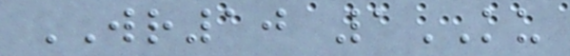WR10 1KU
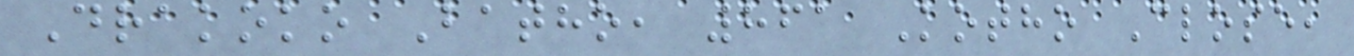Drakoko Batho, 861 Kotho Close,
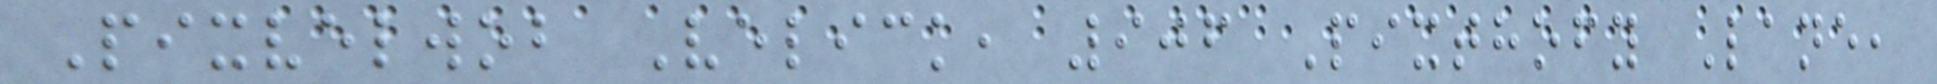Pixvelwob Velick, 906 Pixthofy Lane,
